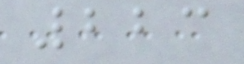223
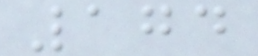174
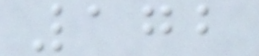172
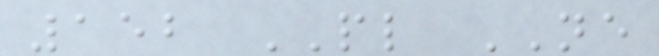152 PL NE
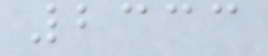2333
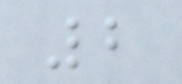2
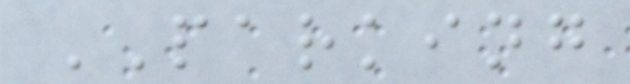PARKING
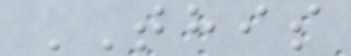THIS
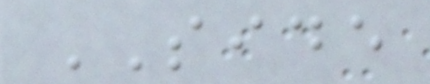SIDE
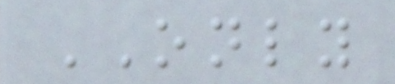ONLY
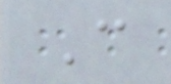C
